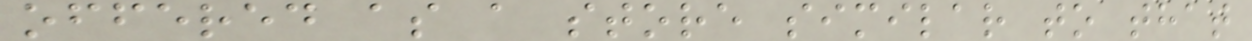offered as a store similar to that
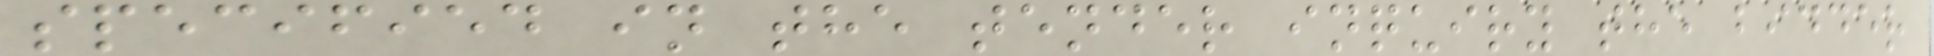specified in the tender inquiry the bidder
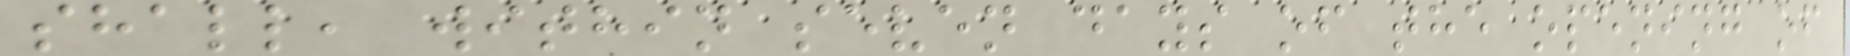shall, within seven days of the opening of
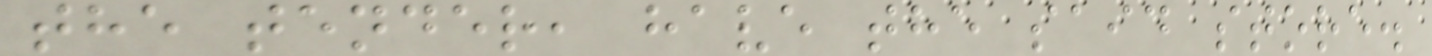the tender, have the said store.
